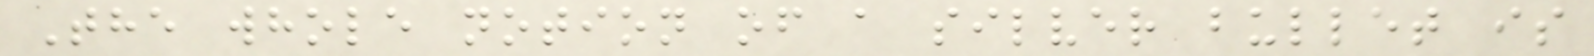The whole notion of a silver bullet is
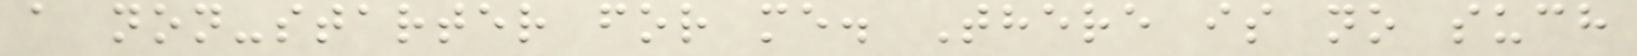a non-starter for me. There is no such
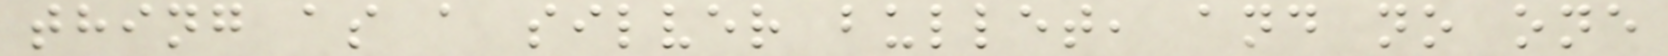thing as a silver bullet, and no one
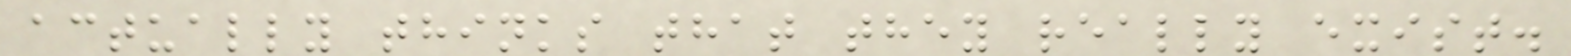actually thinks that they really exist.
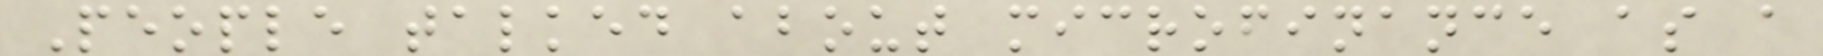People talked about microfinance as a
